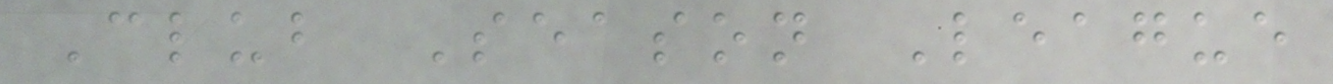Club Season League
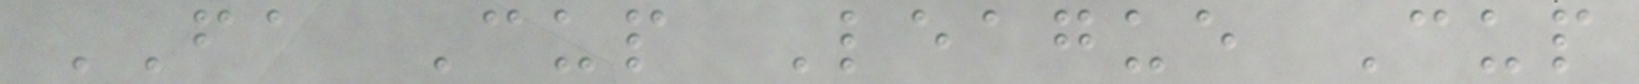FA Cup League Cup
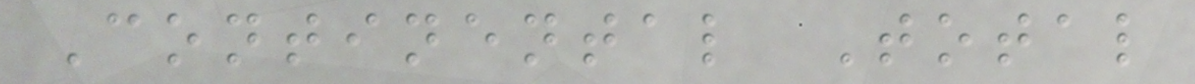Continental Total
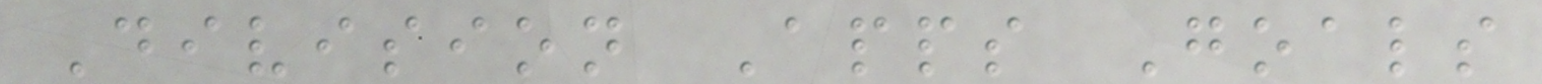Division Apps Goals
